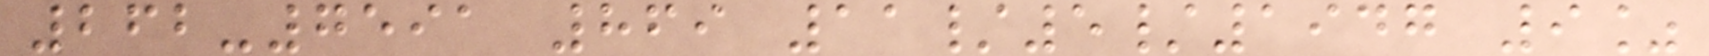262-7591 869 11/5/1947 9%
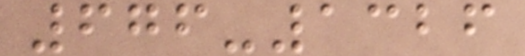676-1326
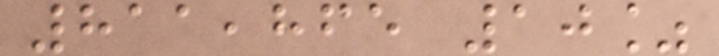811,865 10%
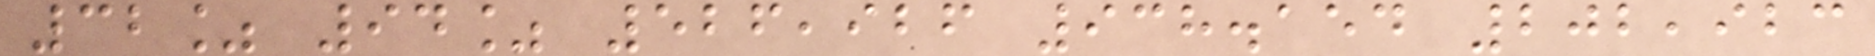32% 94% 526,926 938.154 202,923
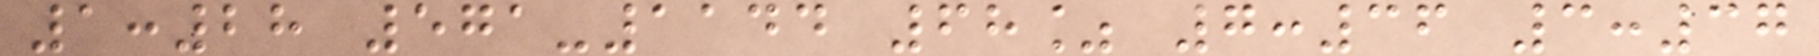1:28 571-1144 68% 7:36 3:37
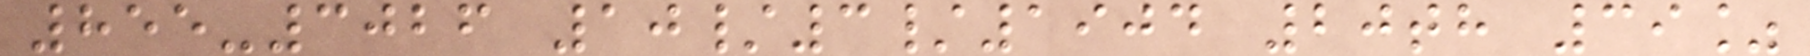855-3026 10/3/1904 20th 39%
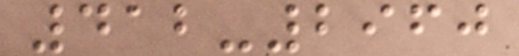412-2960
